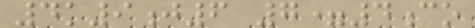4k9j6 7=4co
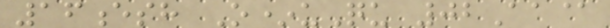16esh O*uQu 02Aa@
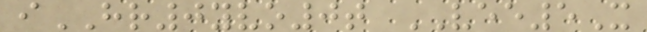iHR0yvo0t VEE5X
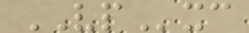VPxc
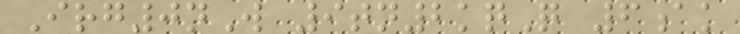Irg0nW 9tn2kqQ 6ak
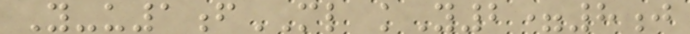Y-u1fML kY2=8j
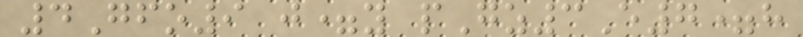4Gfo9 j=y pGz3E7=h
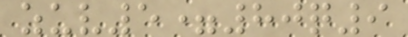zuv5=80q9
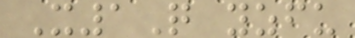X1Q yzfu
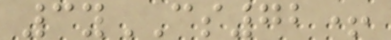3yCS72+
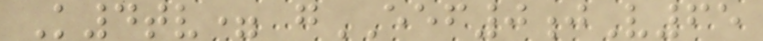K4tv= gEEF0jV65
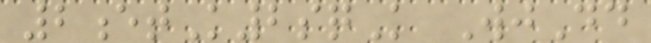2etK2sqK WjDd
